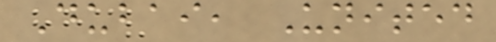Dubai, United
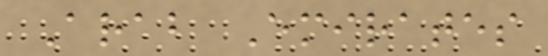Arab Emirates
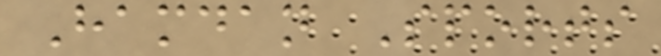Hamdan Sports
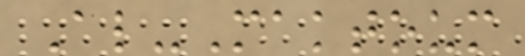Al-Maktoum
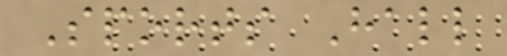Sports Hall
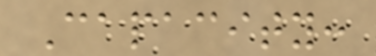Capacity:
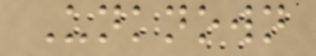Unknown
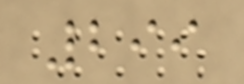299
